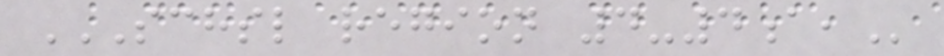SCHSL REGION 4-4A,
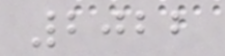2022
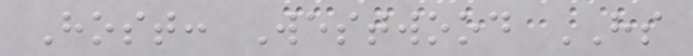Host: Westwood HS
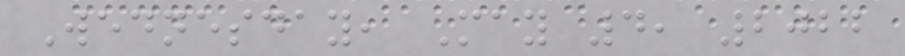Wednesday, May 4, 2022
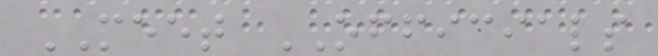MEET OFFICIALS
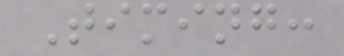Timing:
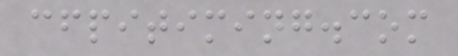cfpitiming.com
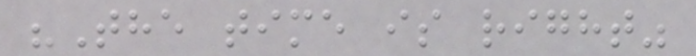"The time is right"
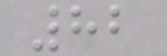82
